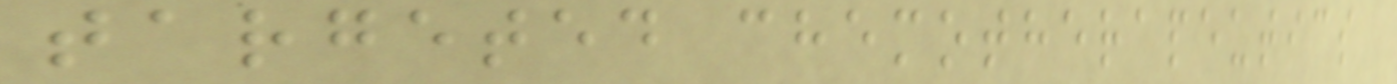targeted chemotherapeutics
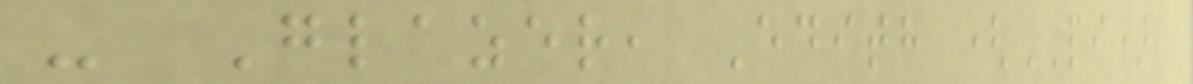- Glazer, Edith (PI)
